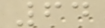64
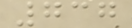737
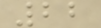22
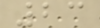23
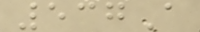537A
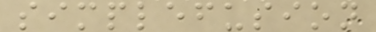simplefusion
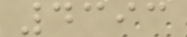4393
